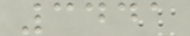3441
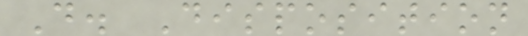D. Disposition
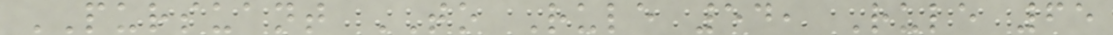PURSUANT TO Rule 54, Rule 65
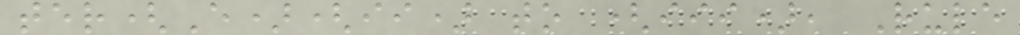ter(E)(ii) to (iii), Rule
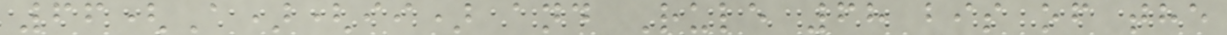66(A)(ii) and Rule 68 bis of the
